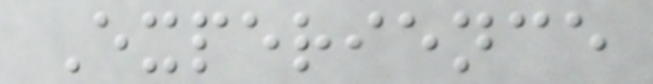Experience
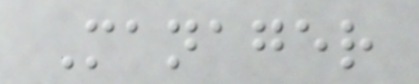Manager
